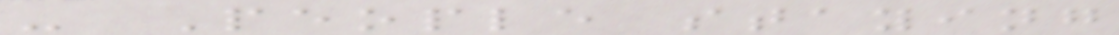- People staying
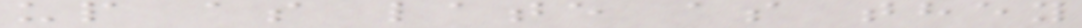up as late as they
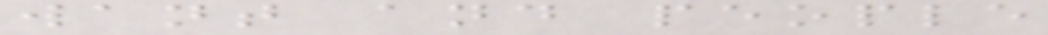want and people
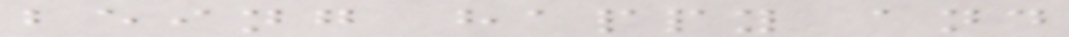being happy and
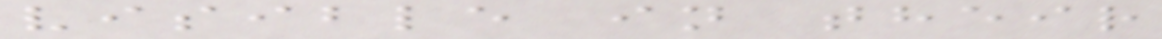visible in their
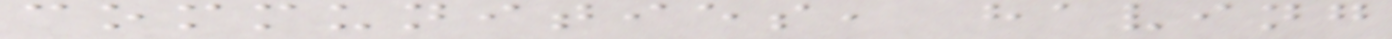communities, having
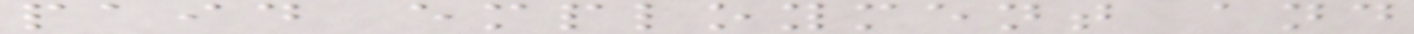paid employment and
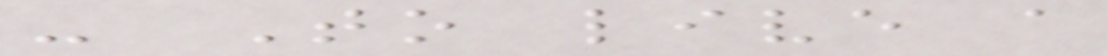- To live a
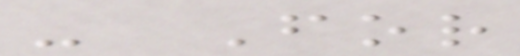- For
